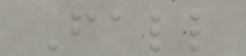Fall
